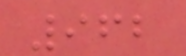962
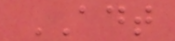ADT
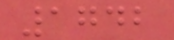1742
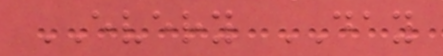EVERY DAY
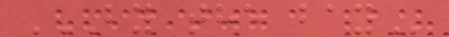BY THE BAY
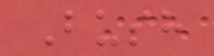Bush
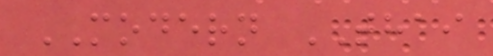MODERN THAI
